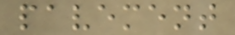pavement
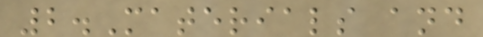2.Materials and
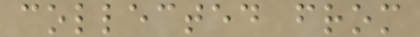collected from
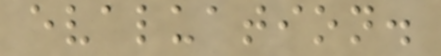evaluation.
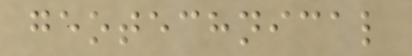geotechnical
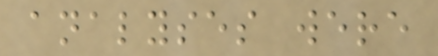analyses were
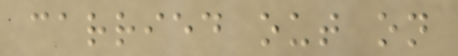carried out on
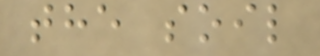the soil
